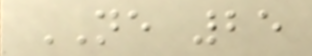NE 25
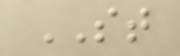ST
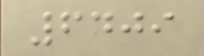6409
